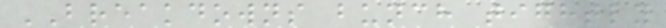BREAKDOWNS bunch tightly
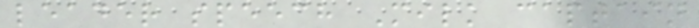leader speech Milk captain
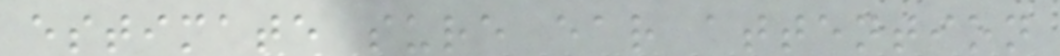estimate sure ear attention
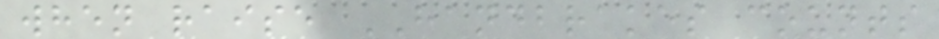when raise HANDBRAKES counts
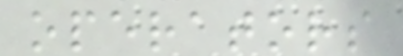operators
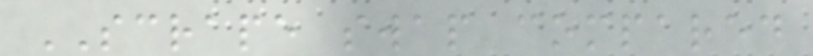SCRAPE swap compared
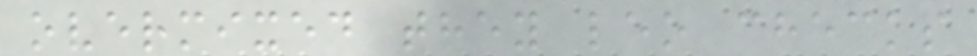overmixed they leo checks
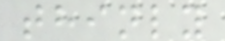thinly
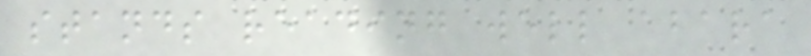stands reading well abara
